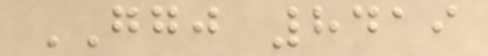GGJ 8419
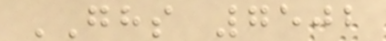GHS 7502
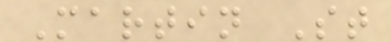Martin St
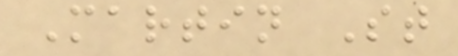Martin St
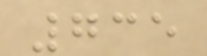735
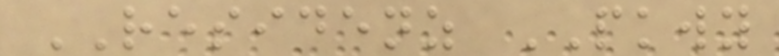RESIDENZ PKWY
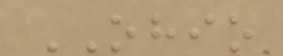OHIO
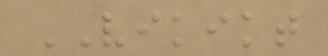VIKIKT
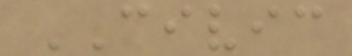CIVIC
